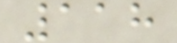118
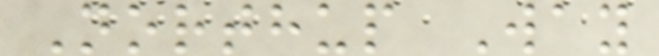Northup Way
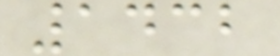1432
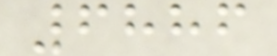6886
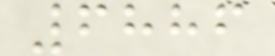6886
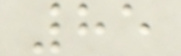85
